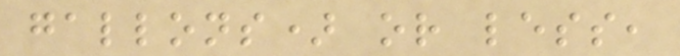gallons) or less,
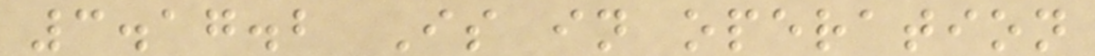3.17.2 Is in operation
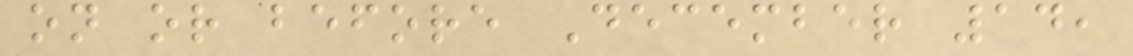on or before December 14,
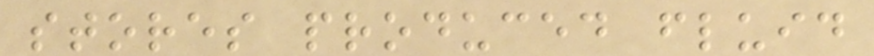stores produced fluid
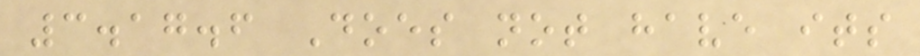3.17.6 Does not have its
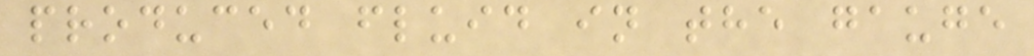produced fluid in the gauge
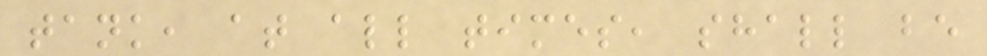tank, at all times, shall be
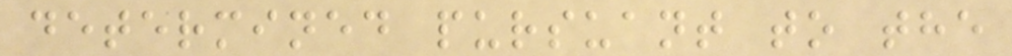determined pursuant to the
